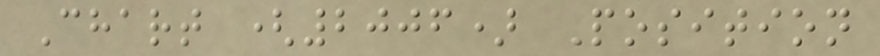Chart (2006) Position
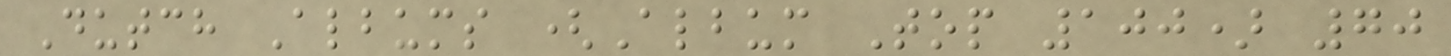Dutch Albums (Album Top 100) 70
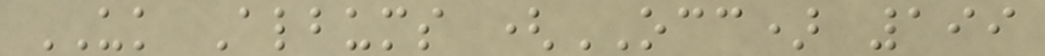UK Albums (OCC) 199
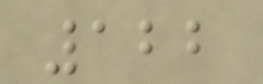122
